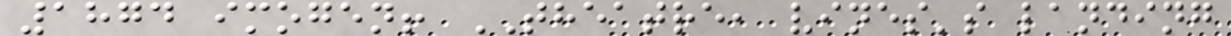1874 imogen! THEATRE, vines's landing
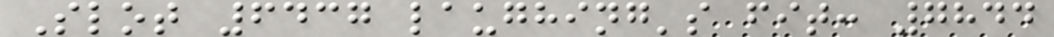Slot 6437 laughing's fit: 7844
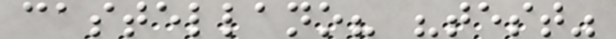castellano? "test"
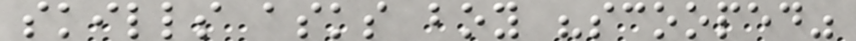skills asks boy "scooped"
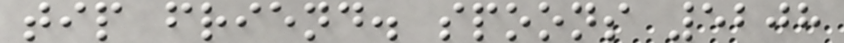tip friend. spoons 5208
